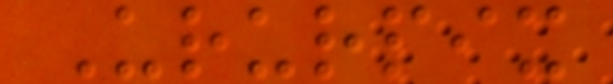Ururpix
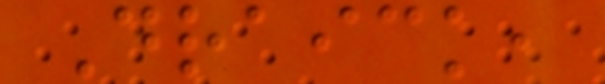Draick,
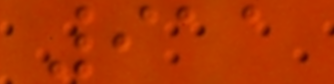911
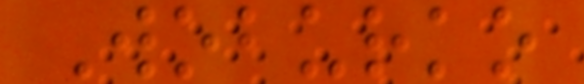Woburko
